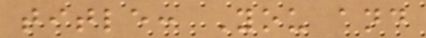title: You and
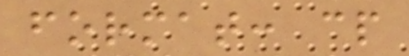format: cp
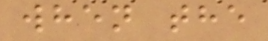when the
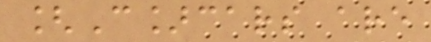[C]cars are
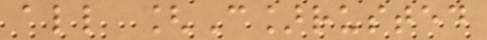all [C]rusted
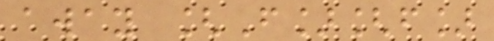away [F][f]
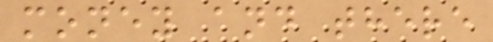money and there
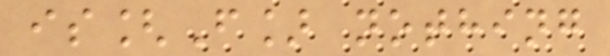is[F] nothing
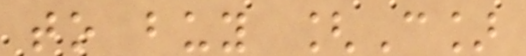to buy [C]
